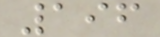196
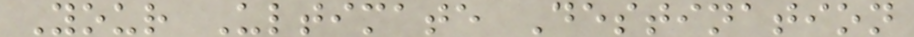Your Ultimate Destination
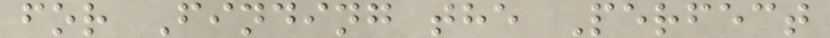for Finding the Perfect
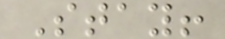Stay!
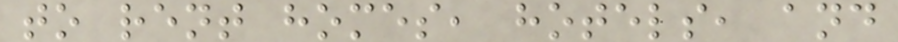to rent homes, hotels, and
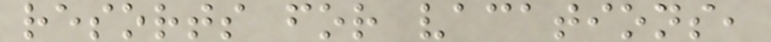resorts for vacations,
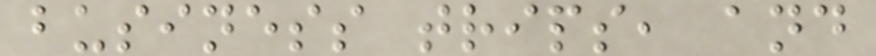business trips, and
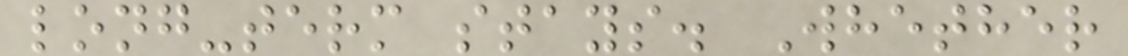long-term stays. Whether
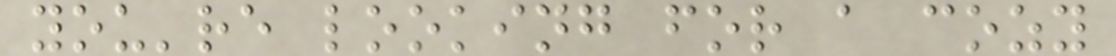you're looking for a cozy
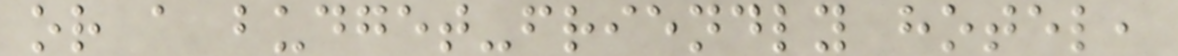or a budget-friendly hotel,
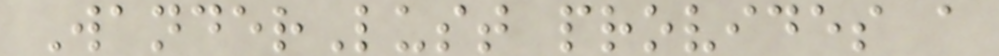WanderLust provides a
